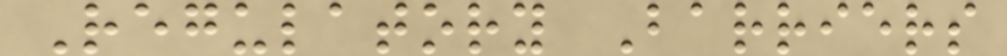Regulatory Barriers
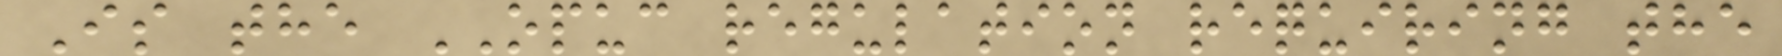Is the OPUC regulation requiring the
